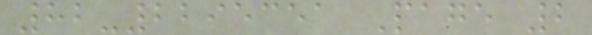82-2295351 Page 2
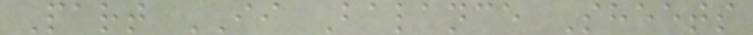Part II Balance Sheets
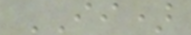II)
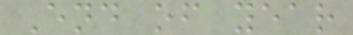End of year
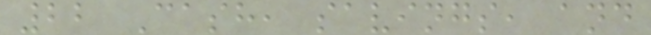22 Cash, savings, and
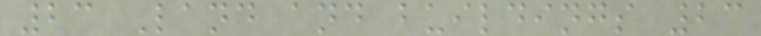23 Land and buildings 23
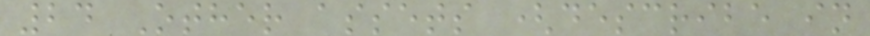24 Other assets (describe in
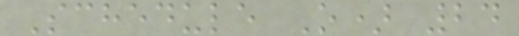Schedule O) 24
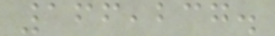166,237.
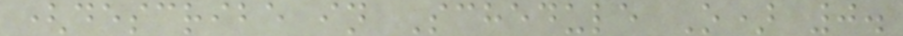(describe in Schedule O) 0.
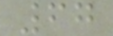67
